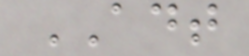ADT
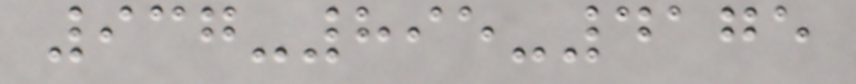937-895-4175
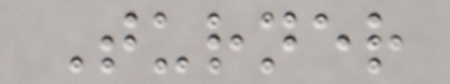Turner
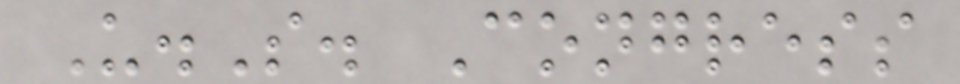U.S. Congress
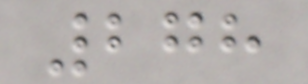278
